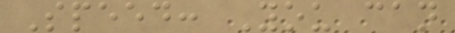Speed: You can
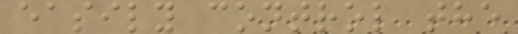easily control the
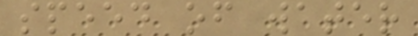speed of water
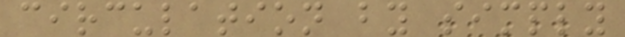circulation by simply
